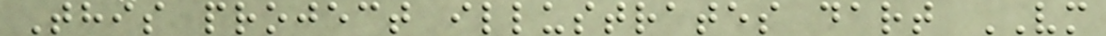This project illustrates dart VM
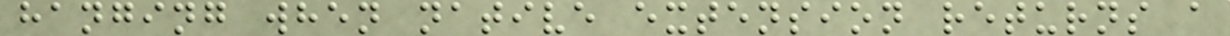hanging when native extension returns a
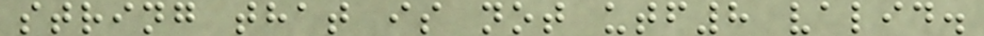string that is not utf8 valid.
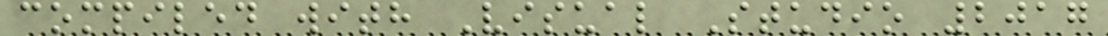compiled with Visual Studio 2017
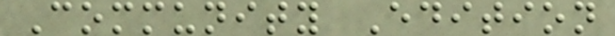Community Edition
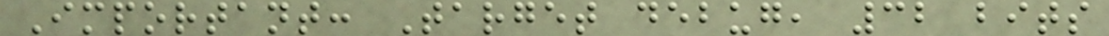Important: Target debug, 32 bits
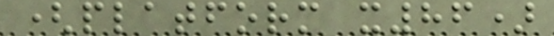(platform x86)
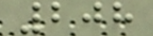208
